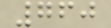760
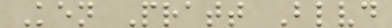Ken Pratt Blvd
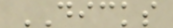DICKS
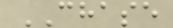CHASE
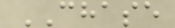CHASE
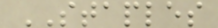STAPLES
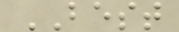BEST
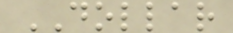DOLLAR
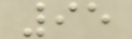95
